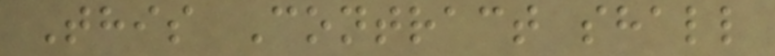This Contract shall
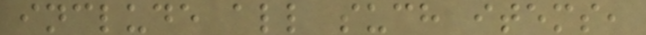include all such items,
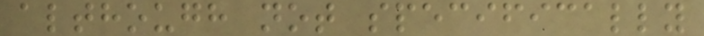although not specifically
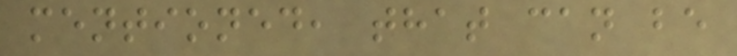mentioned, that can be
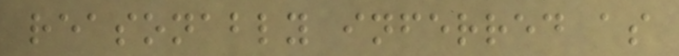reasonably inferred as
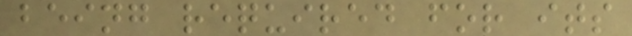being required for its
